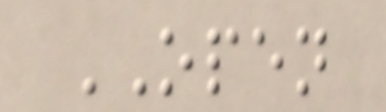OPEN
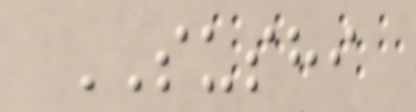SUSHI
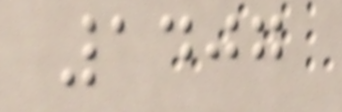1407
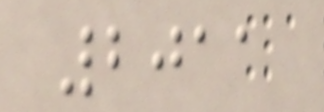2011
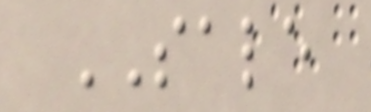SALE
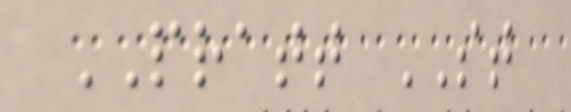PRATT ST
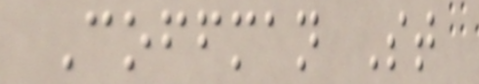Coffman St
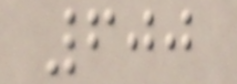600
